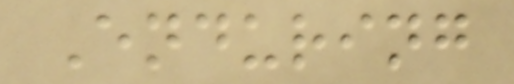Enduring
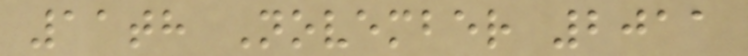11th November 2011
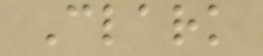Clark
